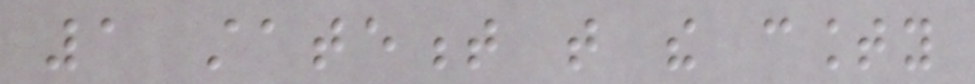1 statement that the county
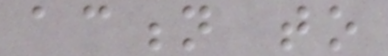action to
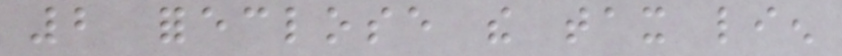2 foreclose the tax lien
